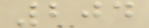204
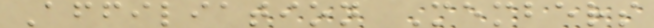Affiliation Members
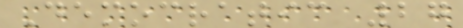Democratic 27
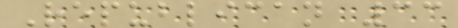Republican 33
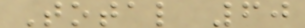Total 60
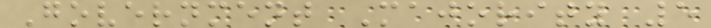Government Majority 5
